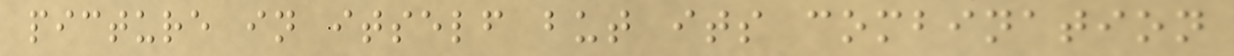picture in itself but its combination
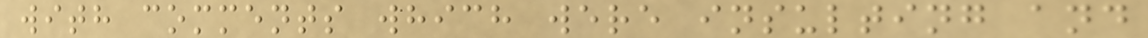with comments which were insulting and
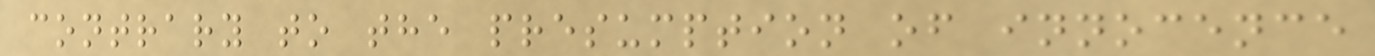contrary to the presumption of innocence
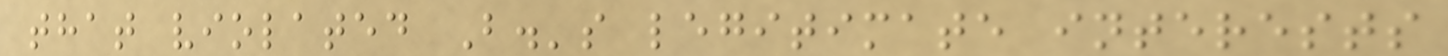that violated B.'s legitimate interests
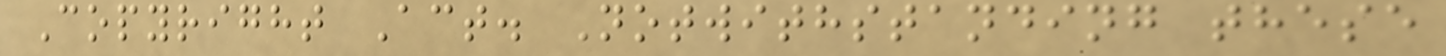Copyright Act. Notwithstanding these
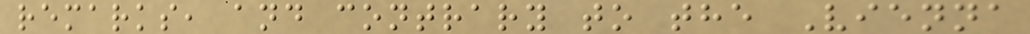remarks, and contrary to the Vienna
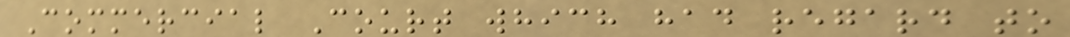Commercial Court which had regard to
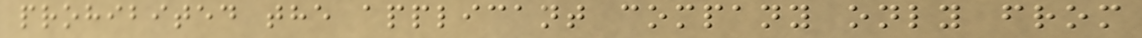prohibited the applicant company only from
